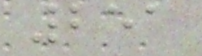251
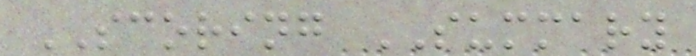SCORING SUMMARY
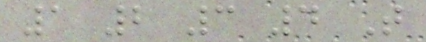1 2 3 4 T
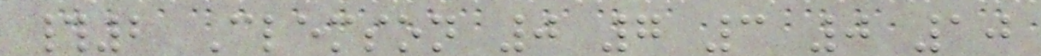#2 Clemson 0 7 3 0 10
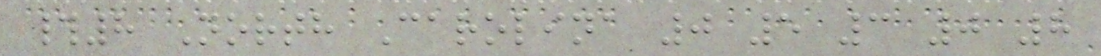#8 North Carolina 0 5 3 0 8
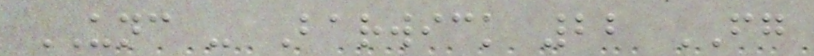UNC - Barwick 22 FG
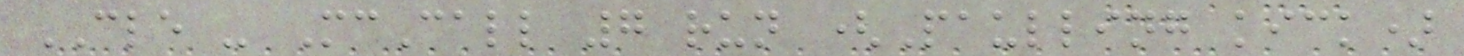CLE - McCall 7 run (Paulling kick)
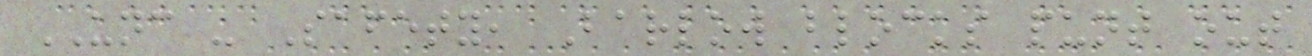UNC - Safety, Barlow blocks punt out
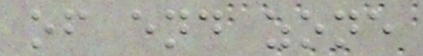of end zone
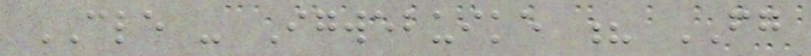CLE - Igwebuike ? FG
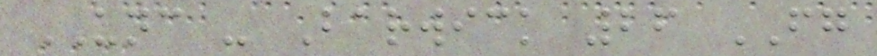UNC - Barwick 26 FG
